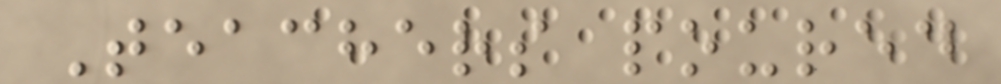Teachers poured
